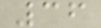36
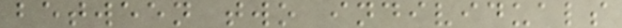between two individuals
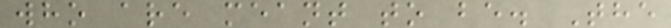who are meant to be. The
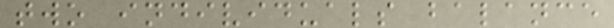two individuals balance
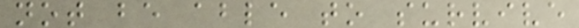not be able to survive
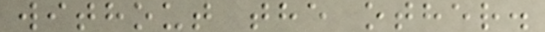without the other.
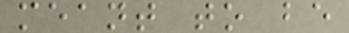meant to be
